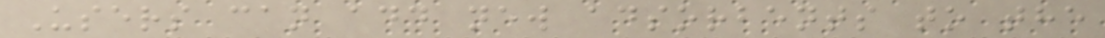Users can add new adsorbents to the
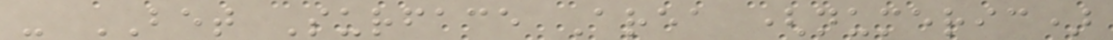- BET Surface Area (numeric)
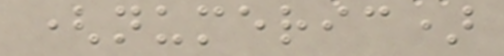(numeric)
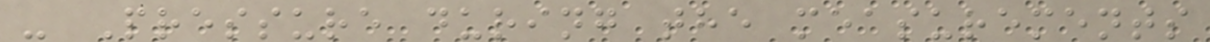- Pressure during the measurements
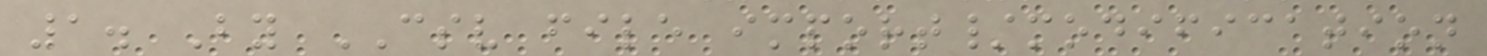1. By CSV file import/modification
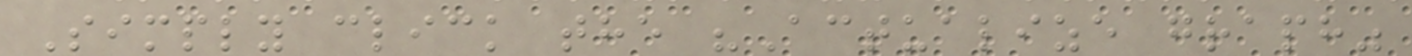Simply click the "Actualize graph"
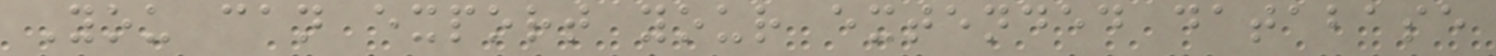You can export your extended database
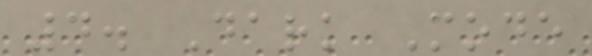4. Dark Mode
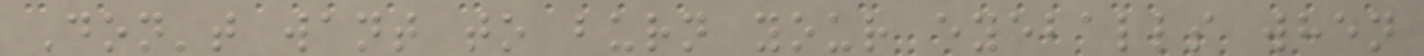Don't want to burn your eyeballs when
